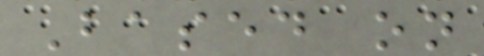Based on
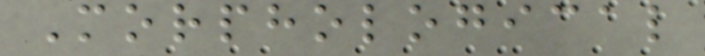Morphological
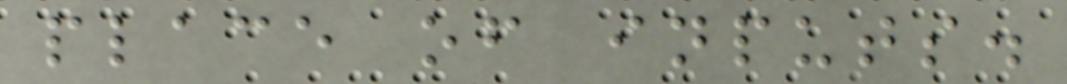place of inputs.
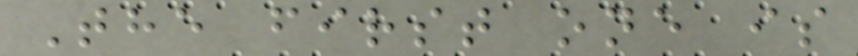The first one is
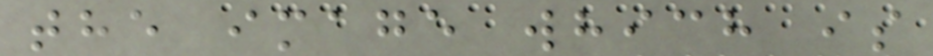the image which is
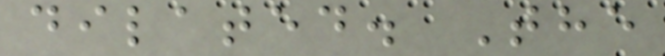dilated. The
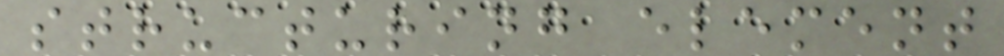structuring element
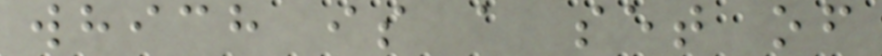which is a set of
